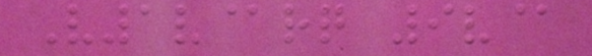V1v@rq 9v@
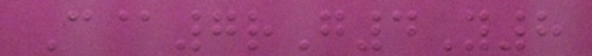C@7rG4Y8
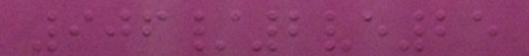906/2ve25
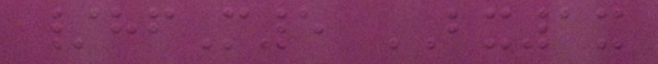/hfM5 BX1x
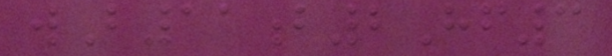wB11b2Hf3
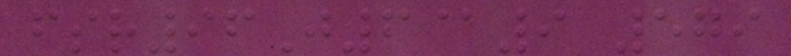fsr96J6@9 579
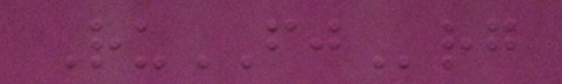RuFJrg
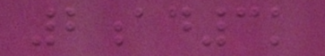2ad3k
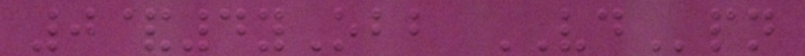0&4yObb VDpn
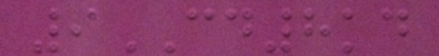9CD8kd
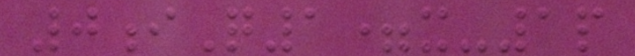0iQ1=x-1p
